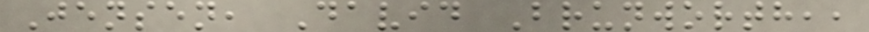Jensen, David Brunworth,,
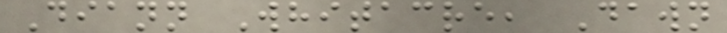Diann Whitacre, Dawn
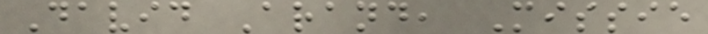David Arand, Missie
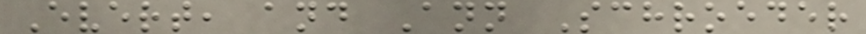Evert, and Ann Schroeder
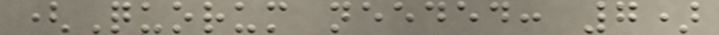(Quorum needed: 7)
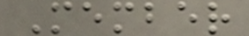Member
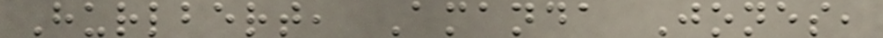Hurlbert, Amanda Jones,
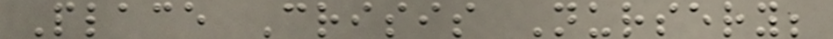Place Crisis Nursery;
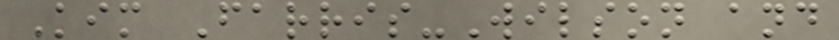Kim Farris-Wilson and
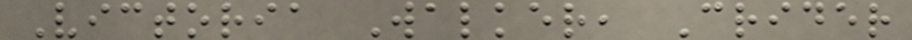Victoria Walker, Crider
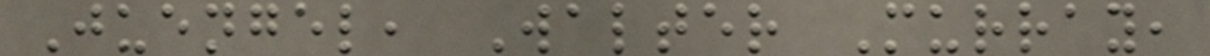Juengel, Walter Murray,
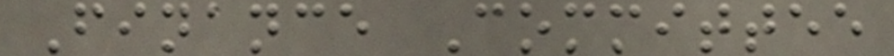Finance Committee
